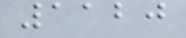1120
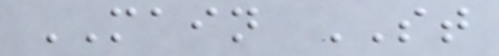MAIN ST
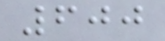600
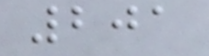201
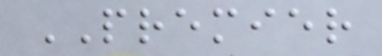PREMIER
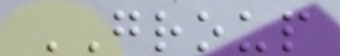GROUP
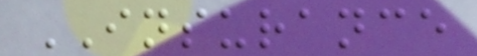INSURANCE
